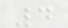4
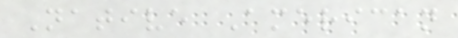Native American
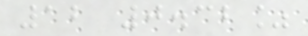12 0.32%
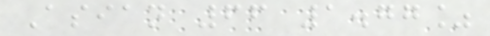Asian 66 1.77%
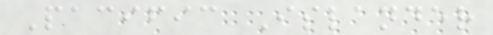Pacific Islander
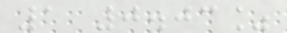1 0.03%
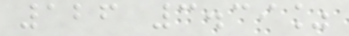126 3.39%
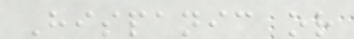Hispanic or
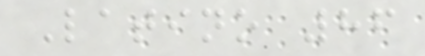Latino 86
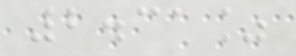2.31%
